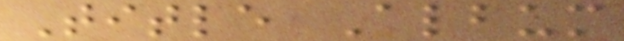Title Album
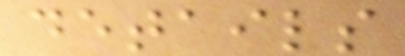details
